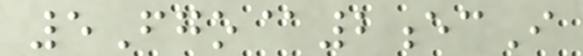5Fgo@2ecI
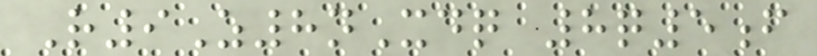R9Z8nXdq 8q5f
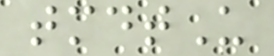tmdtU
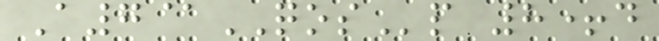A7@QOSp 8+d
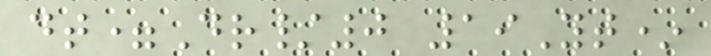dt=Dr/0 19Yt*
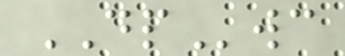DPwc
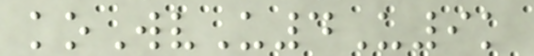koWvU4U9k
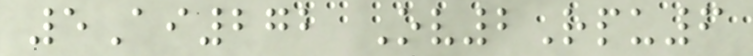5Ai272 Ov2Rpu6
